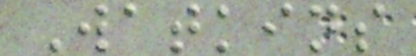Watkins
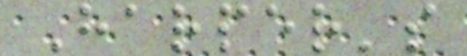Harper's
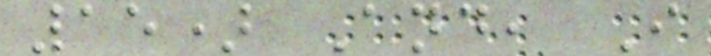15) And, I
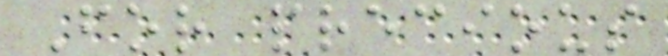For precious
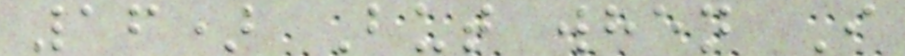16) But when I
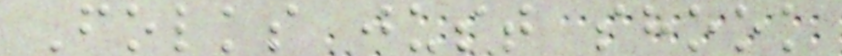Folks just shook
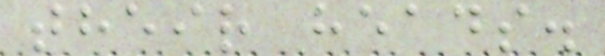their heads.
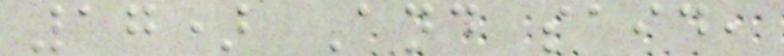17) And said,
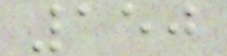150
